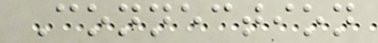Connection
